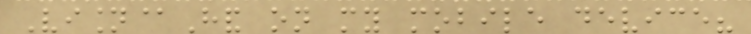Vision@Hand on my mobile device?
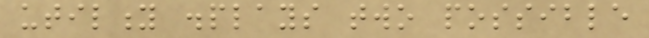utility displays two possible
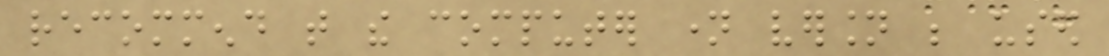recommend that the computer name version be used
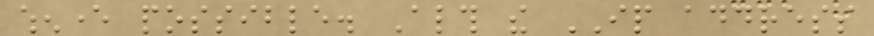whenever possible. Although the IP address
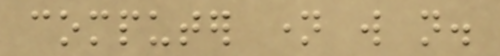computer name will not.
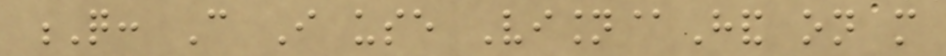Q: Can I use Vision@Hand on more
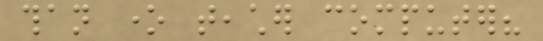than one teacher computer?
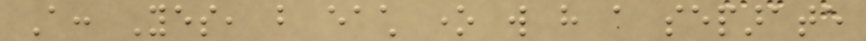A: Yes, but each one will have a separate
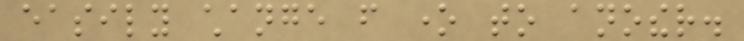easily change from one to another.
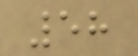58
